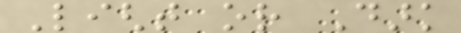Light or Dark
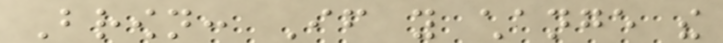Brown: If you change the
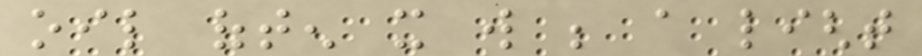oil often it will be a light
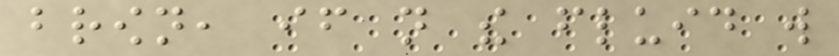brown, if not the fluid will
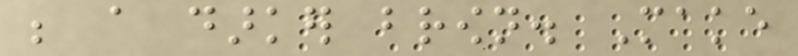be a darker brown. Make
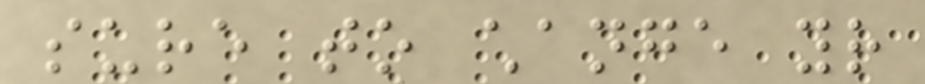sure to change your
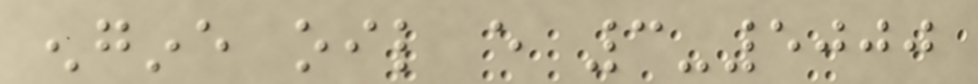engine oil every 3-5000
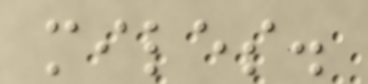miles.
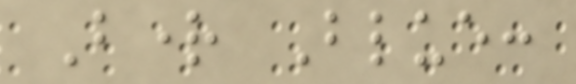Bright Blue:
